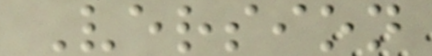Version
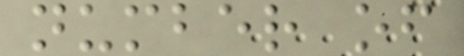number of
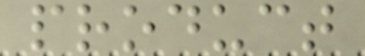product
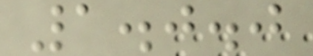1.0.0
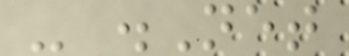- .Net
